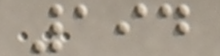194
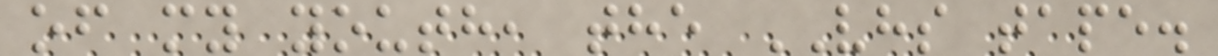of my youth, the VHS tape.
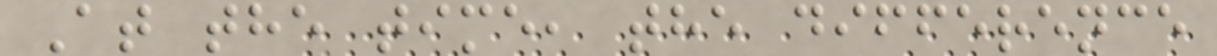At the time, the difference
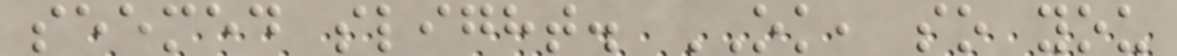seemed slight. OK, so you
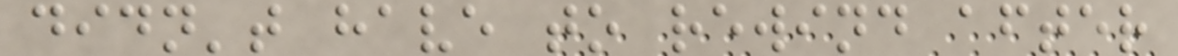didn't have to rewind after
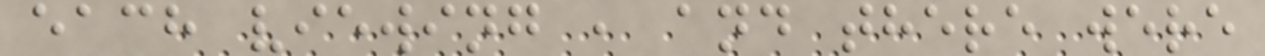each viewing , and there were
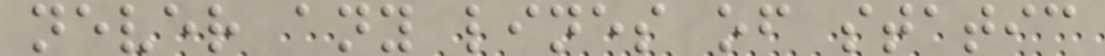never any lines of static
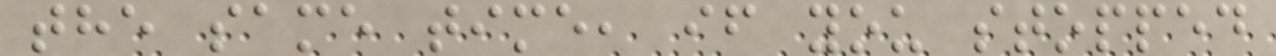the same time, if you stopped
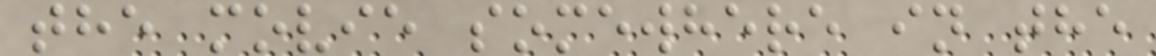the movie somewhere in the
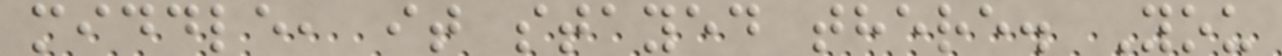middle, it stayed there. You
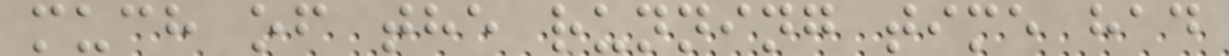much of the running time had
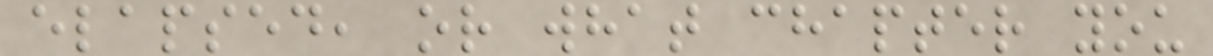elapsed, or what chapter you
